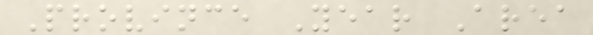Province Year Area
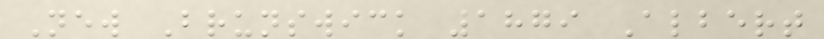New Brunswick 1879 Albert
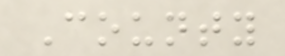County
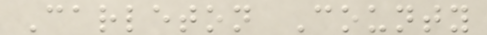Carleton County
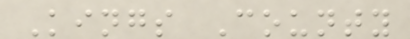Kings County
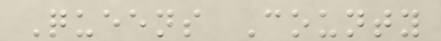Queens County
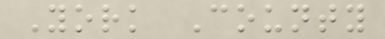York County
